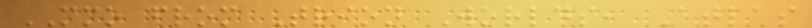MMO from Trion Worlds, Atlas
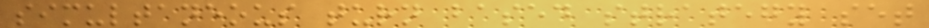simultaneous turn based strategy set
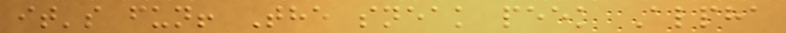it's fun! The sneak peek Alpha
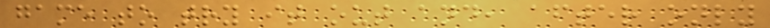game to try it out and, after only
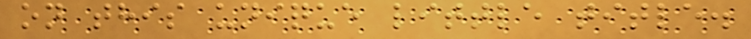on this unique little title.
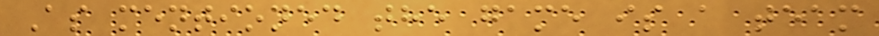As mentioned the game is a team
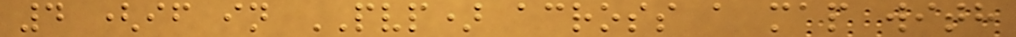4 (if in PVP) across a map with
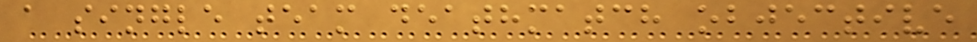a single team deathmatch objective
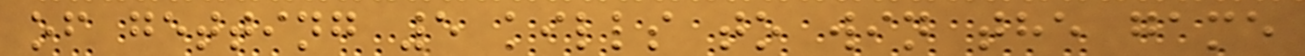of getting 5 kills to win the game
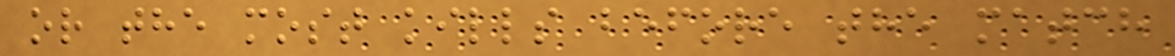or the most kills before the match
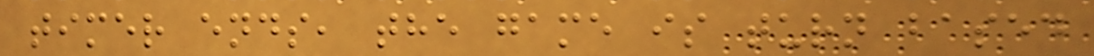timer ends, the game is turn based
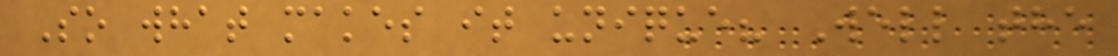So what makes it unique? Well the
